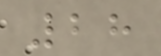28
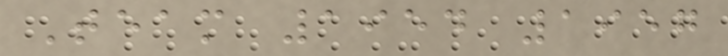Team 1954 1957
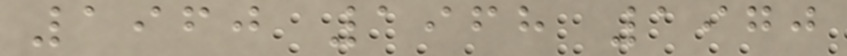1960 1968 1970
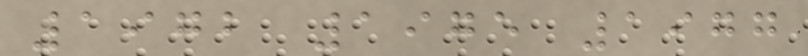1972 1975 1977
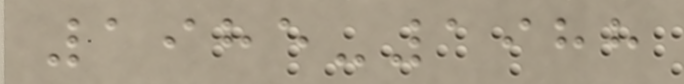1985-1988
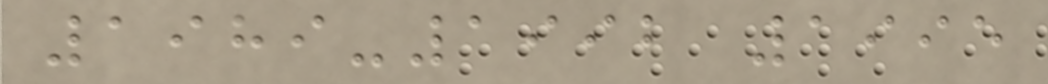1989-1992 1995
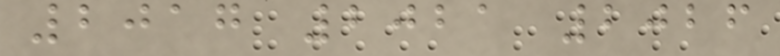2017 2021 2026
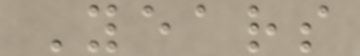Years
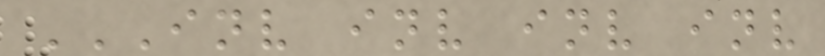INV INV INV INV
